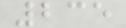235
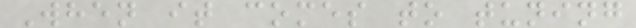When it comes to tuning
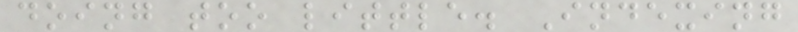doing too little. Indexing
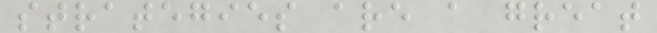strategies are a great
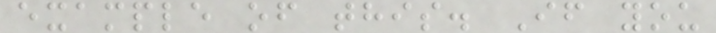example of this. If you
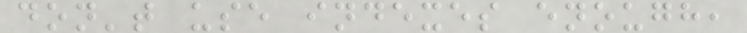don't use indexes enough,
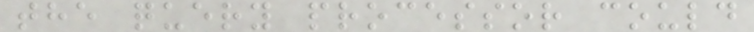the query processor could
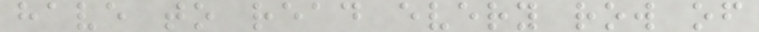have to read every row of
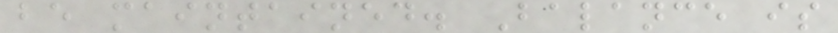be maintained. Balance is
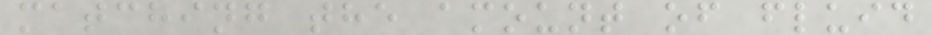matching the amount of fluid
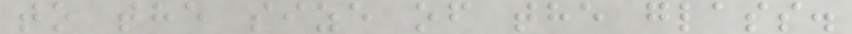to the size of the glass.
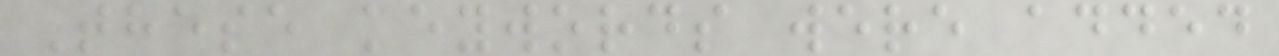These keywords were added
